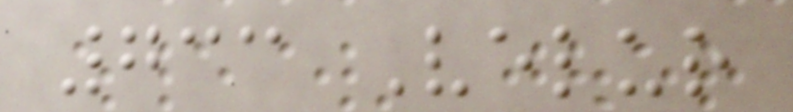733 Velur
